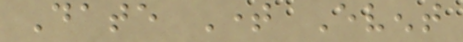Date Time Event
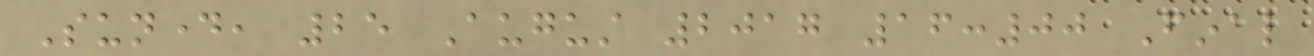Sunday, 25 August 2017 16:00 Final
